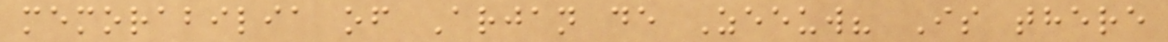memorabilia of Arjan de Zeeuw? Is there
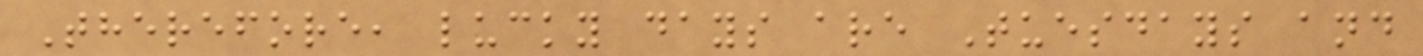Therefore, lucky days are Tuesdays and
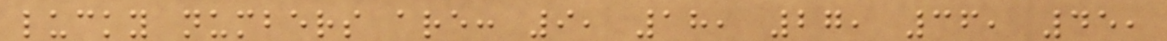lucky numbers are: 9, 18, 27, 36, 45,
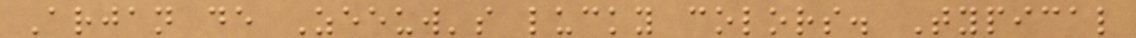Arjan de Zeeuw's lucky colors. Typical
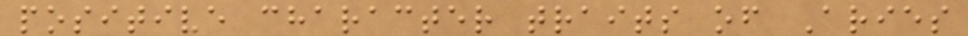positive character traits of Aries
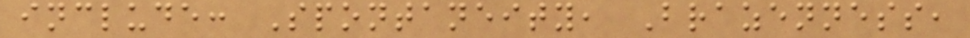include: Spontaneity, Brazenness,
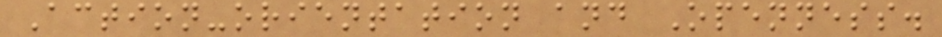Action-orientation and Openness.
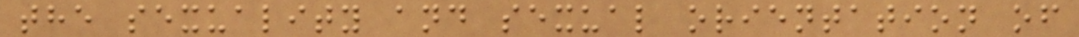the sexuality and sexual orientation of
